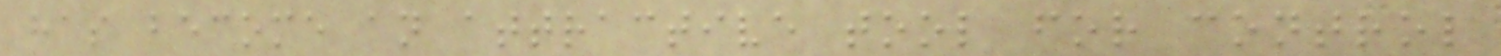has become an attractive tool for control
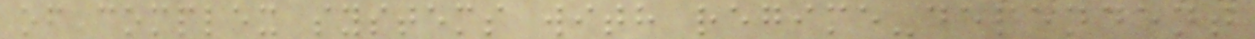of complex systems with regime-dependent
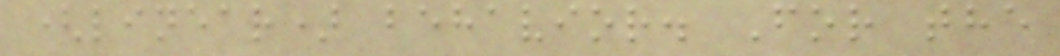(linear) behavior. For the
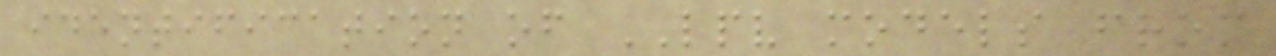identification of LPV models from
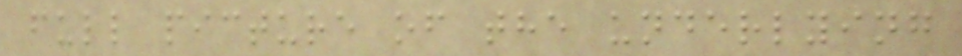full picture of the underlying
